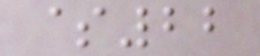$22
